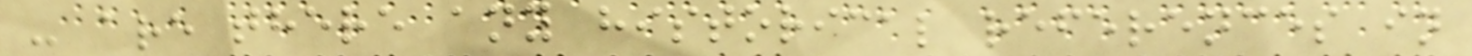- are there any historical references in
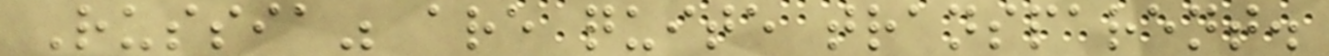Russia" are quite transparent.
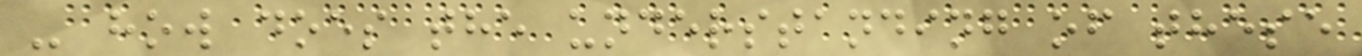- how does the understanding of these
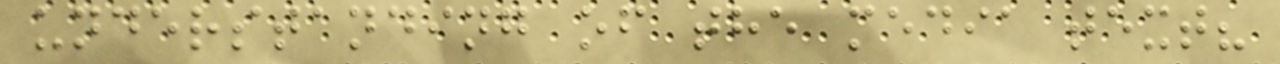understanding of the media text?
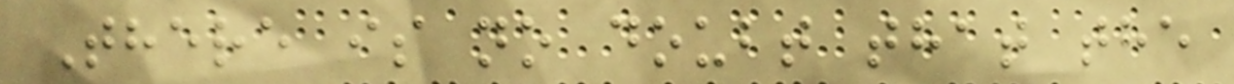There is no doubt that the
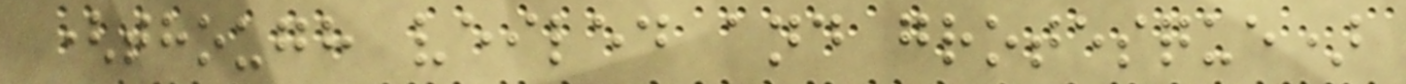(though veiled and grotesque)
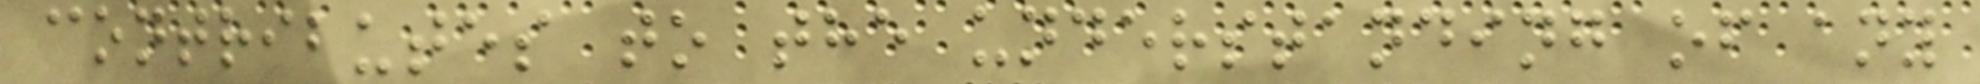contributes to the understanding of any
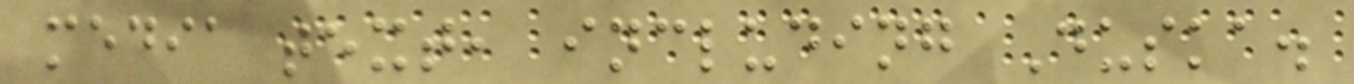media text, including Duska.
